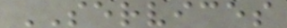SERVICES
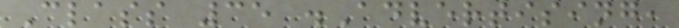Class 35 .Advertising,
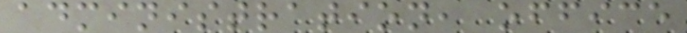administration, office
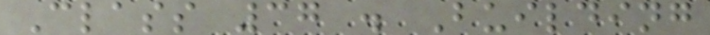Class 37 . Building
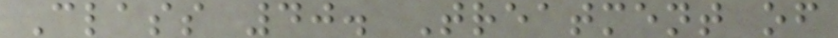Class 40. Treatment of
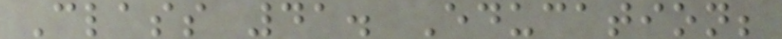Class 41. Education;
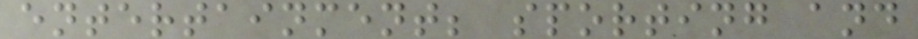entertainment; sporting and
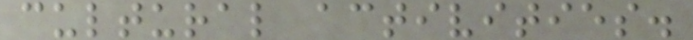cultural activities.
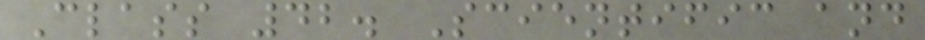Class 42. Scientific and
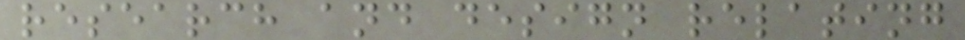research and design relating
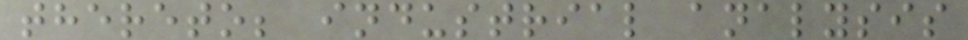thereto; industrial analysis
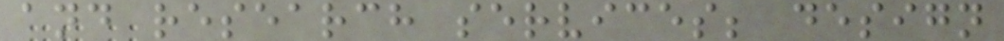and research services; design
